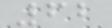62
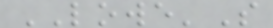LOWE'S
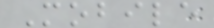Mobile
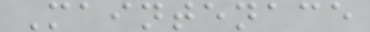Maintenace
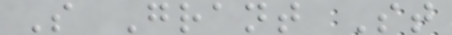S Grant St
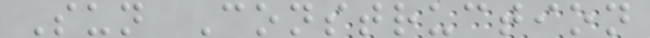Sun Construction
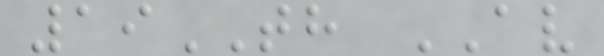19TH AV
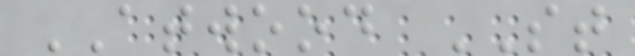ATWOOD ST
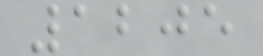1205
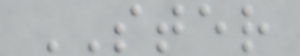STER
